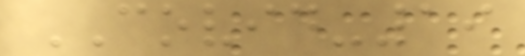COVID-19
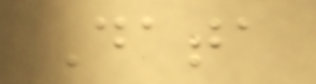Data
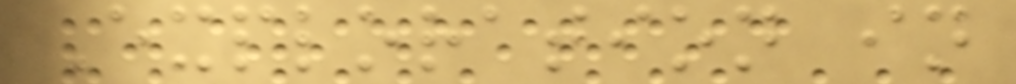Exploration in
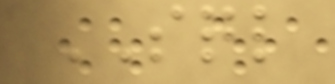SQL
